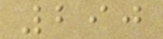290
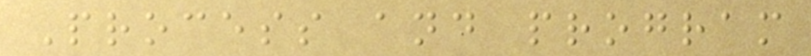Process and program
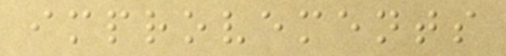improvements
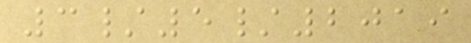3/5/2019
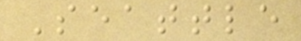Seattle
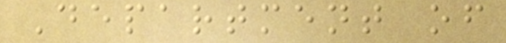Department of
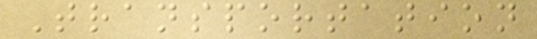Transportation
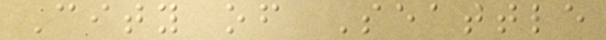City of Seattle
